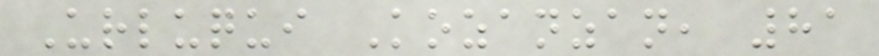Urluqui Kozanzan, 81
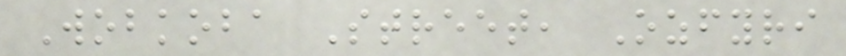Wobkoba Street, Ozfyri
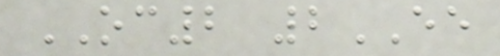OC2 2EE
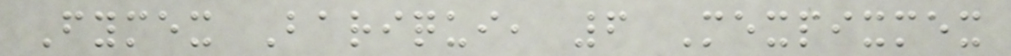Fymex Bariqui, 6 Mexpixmex
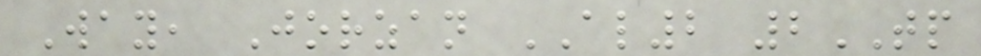Way, Jorzan AL2 2TP
